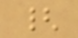{
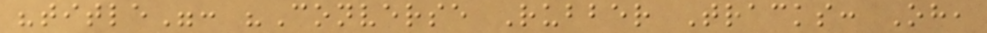"title": "Converse Rubber Tracks: Oh,
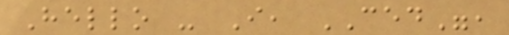Hello - I, CED",
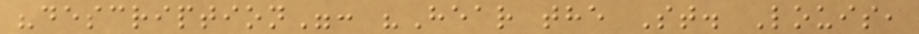"description": "Hear the St. Louis,
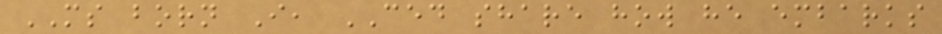MS born I, CED share how he embarks
